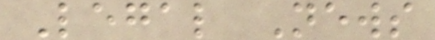Legal News
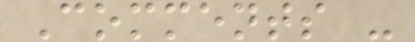Comments -
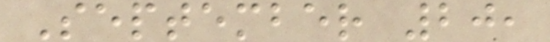September 20,
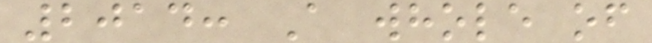2014: A whole of
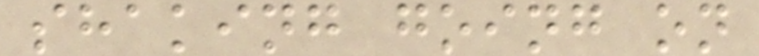shaking going on
